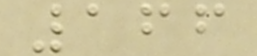166
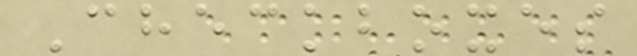Checkboxes
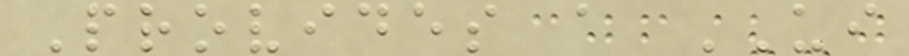Provides a UI
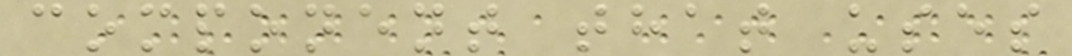component that uses
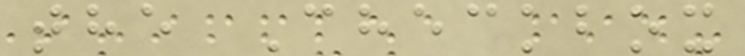the Checkbox
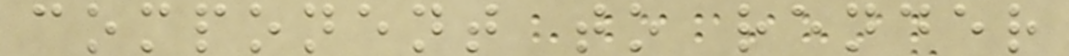component to render
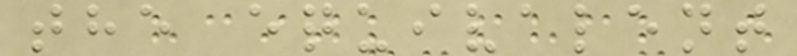the equivalent
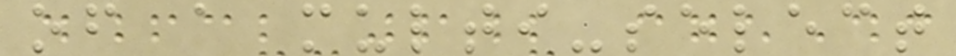of a multi-select
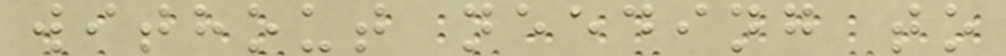without needing to
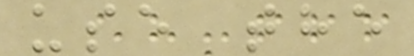use the
